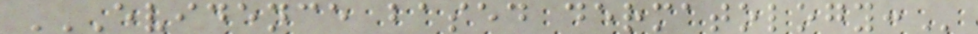EVIDENCE BASED DERMATOLOGY:
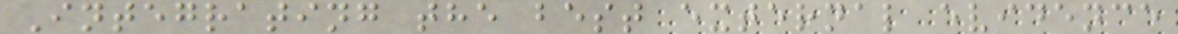Integrating the best external evidence
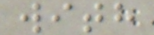with
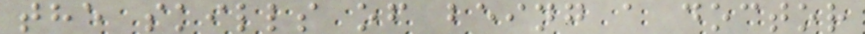the skills of being a doctor
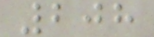208
